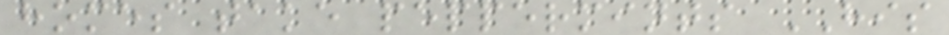homes take peppermints HIS
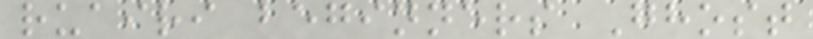ruairi beginners Ghost
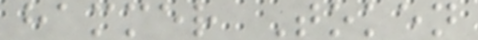hammer Token
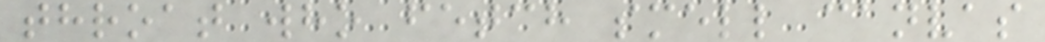throat who fetch smell canvas
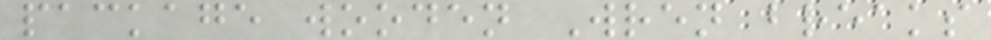package wooden Wren breaks
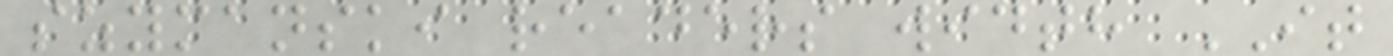szymanski readers width IT
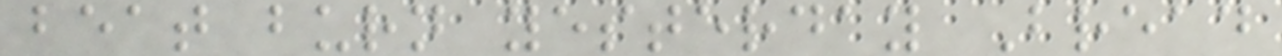beat burn yesterday Bread
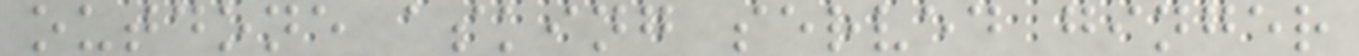outdone asking served ginger
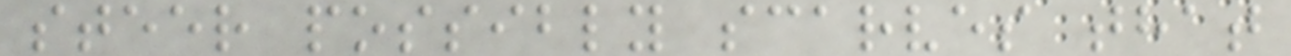steer possibly scarves that
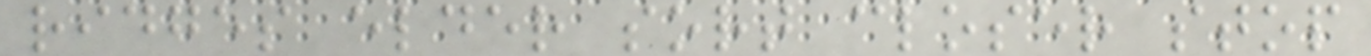ridges elder sort closer stop
